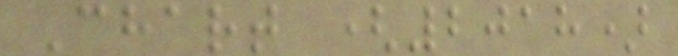Chart (2018)
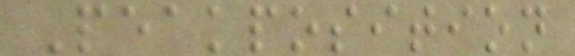Peakposition
